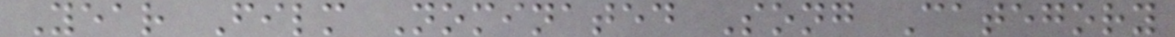Year Film Nominated Song Category
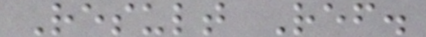Result Ref.
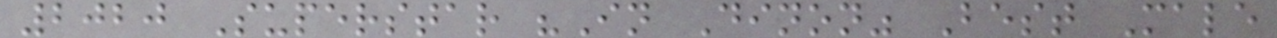2020 Superstar "In Dinon" Best Male
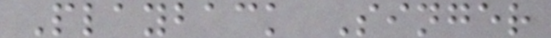Playback Singer
